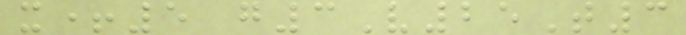x+5 g3V25T3
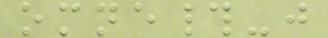omne#-j
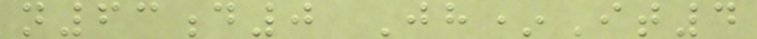n63d0 Jh*It4
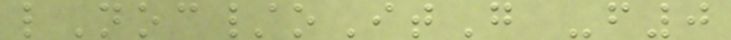lNoc/oItG -f0
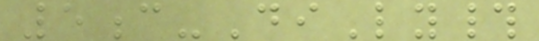5c-DiLy#
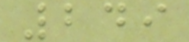249
